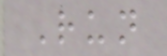Run
